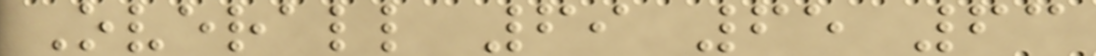Overall 69 65 63
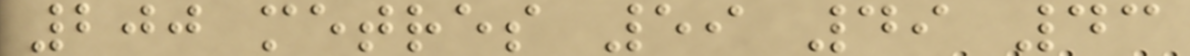200 metres 59 49 43
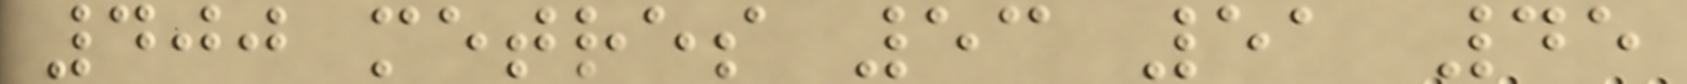400 metres 53 51 45
